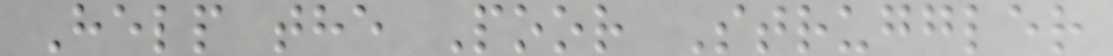Help the Poor Struggler
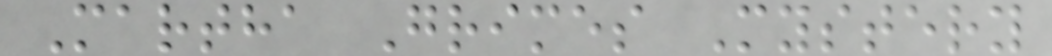Martha Grimes Mystery
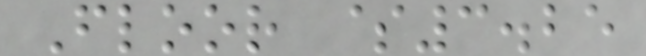Floor $3.25
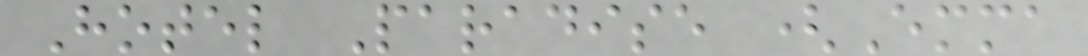Hotel Paradise (Emma
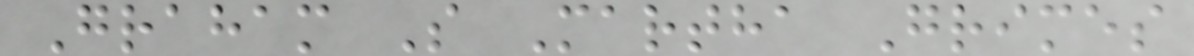Graham S Martha Grimes
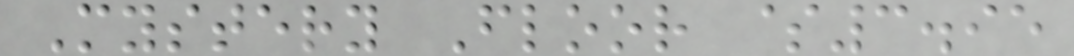Mystery Floor $3.95
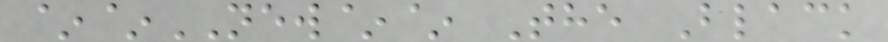~~NEW~~ The Black
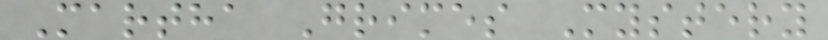Martha Grimes Mystery
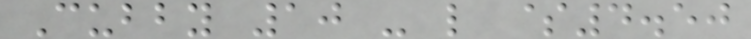Cubby 10 - l $4.50
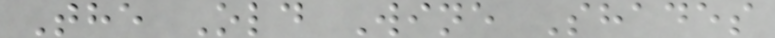The Old Wine Shades
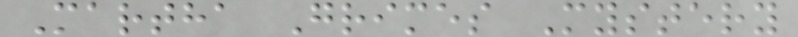Martha Grimes Mystery
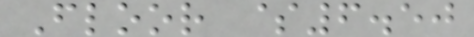Floor $6.50
